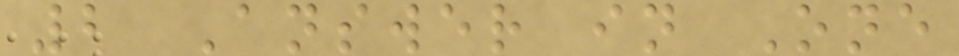2 Answer in One
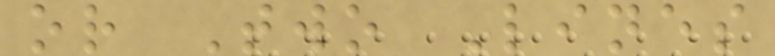or Two Lines
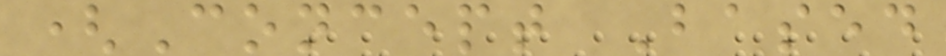(Concept Based
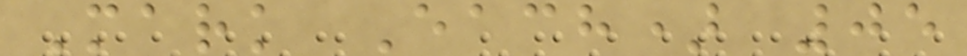Mark Each) 05
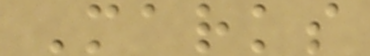Marks
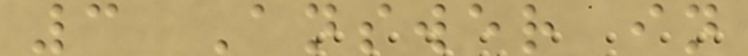3 Answer in
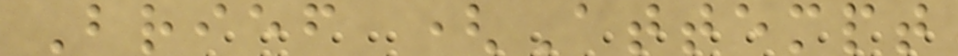Brief (Attempt
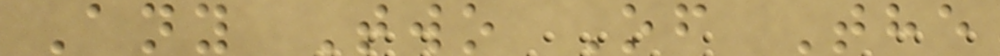Any Two Of The
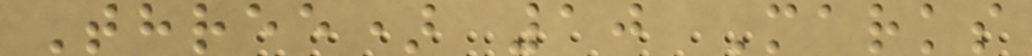Three) 10 Marks
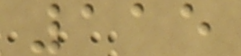115
